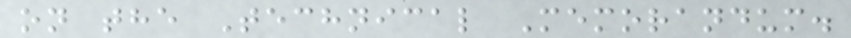on the Technical Memorandum.
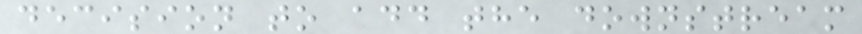decision to add the downstream
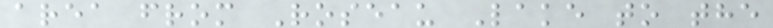area from Roseau Lake to the
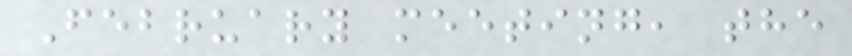February meeting, the
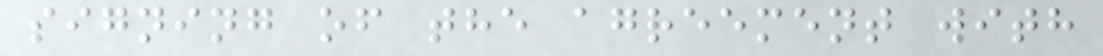signing of the agreement with
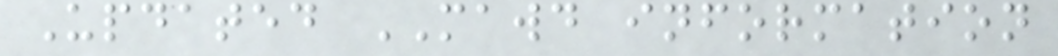Updated MAWD information
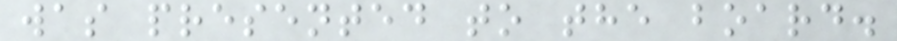was presented to the board.
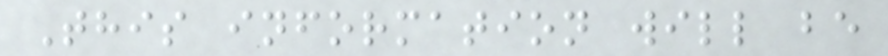This information will be
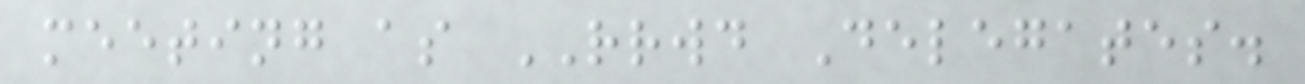meeting as RRWD Delegates.
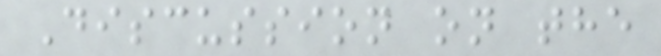Discussion on the
